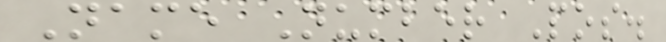Name Number Pos.
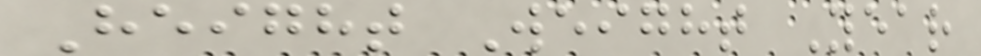Height Weight Year
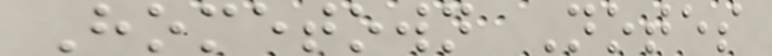Hometown Notes
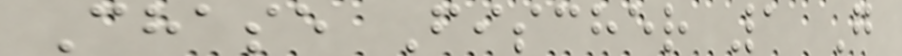Chase Fischer 1 G
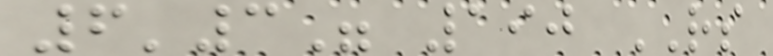6'3" 190 RS
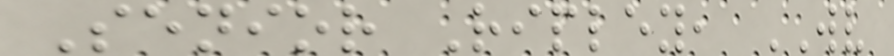Senior Ripley, WV
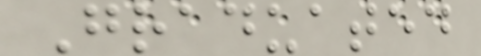Graduated
